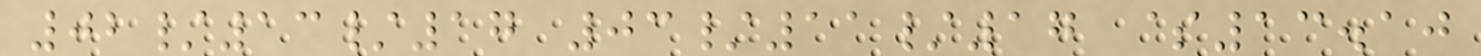02/13/17 03/11/17 $13.10
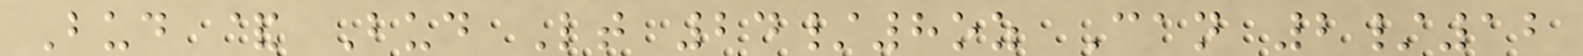Bud & Bud Lt 24/8oz Can 2/12
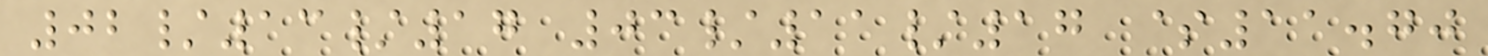02/13/17 03/11/17 $11.70
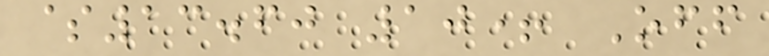$13.60 10+ Off
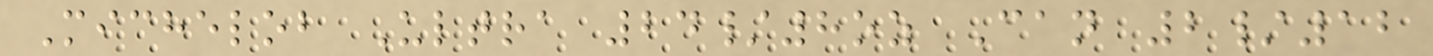Michelob Ultra 24/8oz Can 2/12
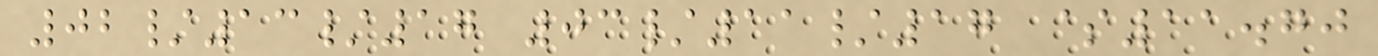02/13/17 03/11/17 $11.70
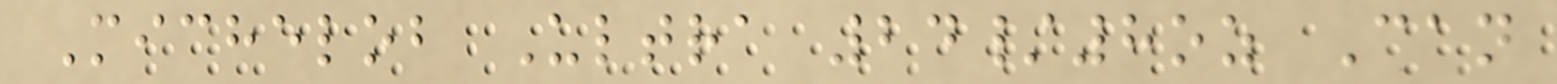Michelob Ultra 24/8oz Can
